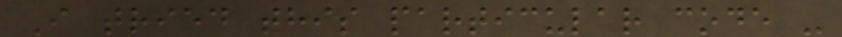I tried this particular code -
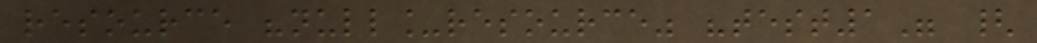resource "null_resource" "test1" {
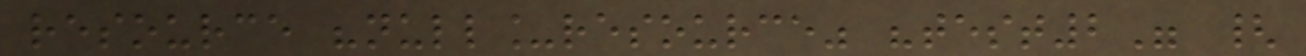resource "null_resource" "test2" {
